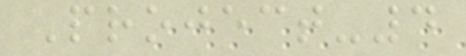Project-4
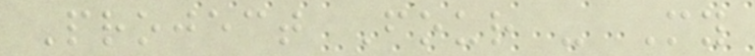Project Four - My
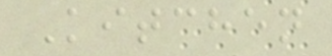Kitchen
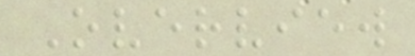Overview
